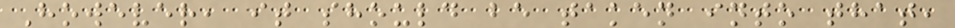However, it should be taken into that,
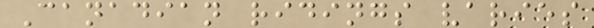Canadian ridings varies
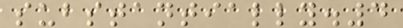substantially.4
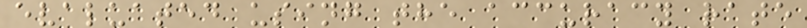evaluated using the accuracy rate
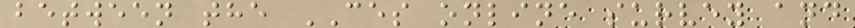between the CES online survey and
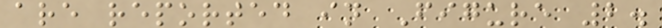are reported in Figure 2.
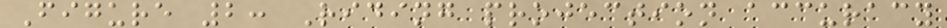Figure 2: Riding projection accuracy
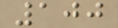100
